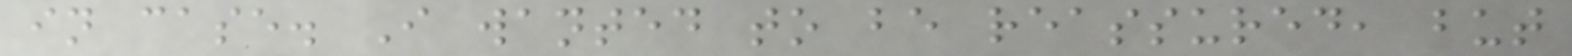in case. I wanted to be reassured, but
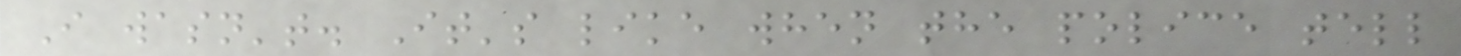I wasn't. It's like when the police tell
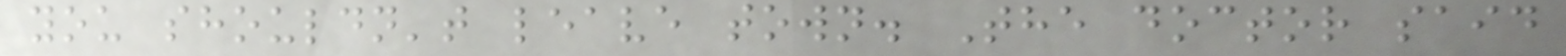you shouldn't leave town. The doctor said
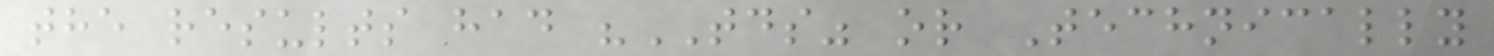the results had "TDS" or Technically
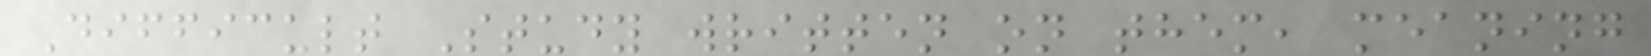Difficult Study written on them, meaning
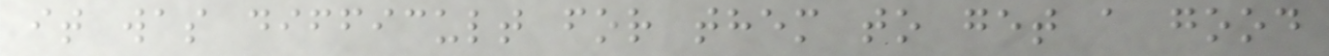it was difficult for them to get a good
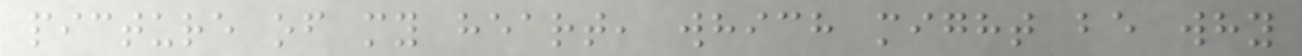picture of my heart, which might be why
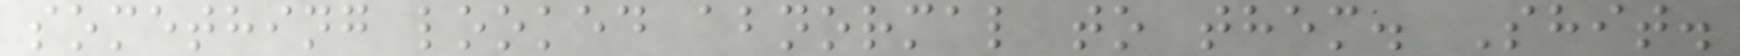something looked abnormal to them. Shit.
